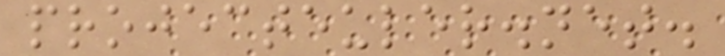projecteuler.net.
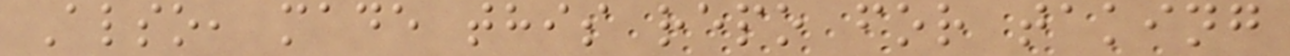Also, made this repo for taking
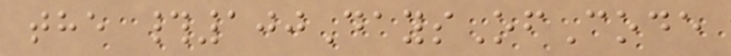the #100DaysOfCode
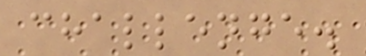challenge.
